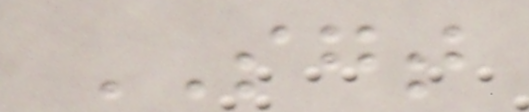SGT
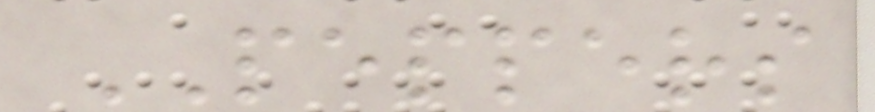PEPPERS
